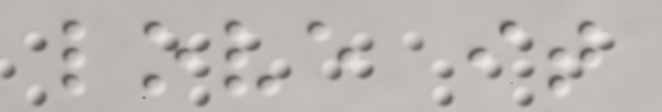love it
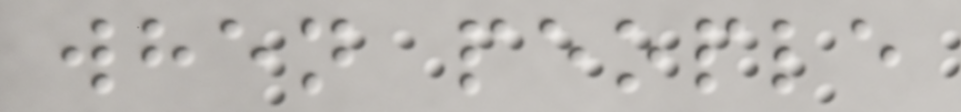when people
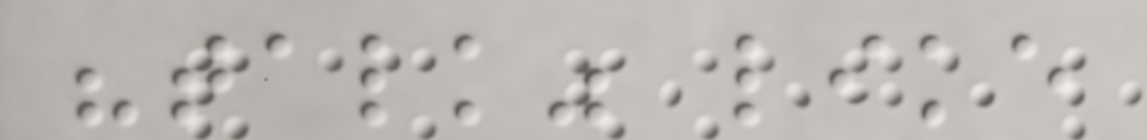"talk" like
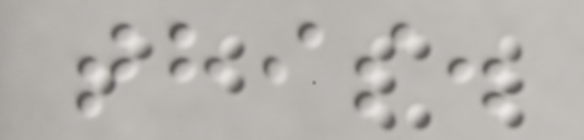this.
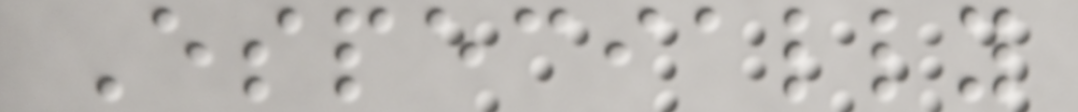Especially
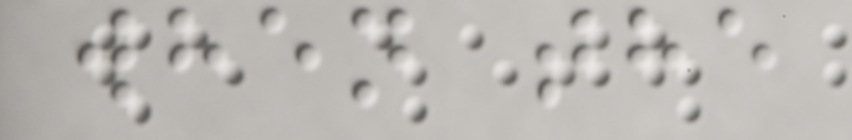when the
